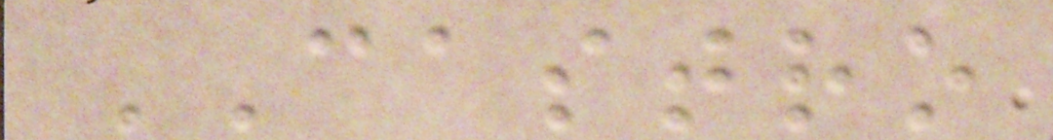CASTRO
